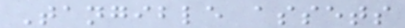Tangible assets
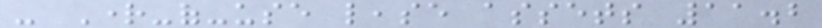- Right-of-use lease assets 11.2
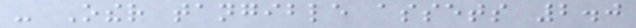- Other tangible assets 2.0
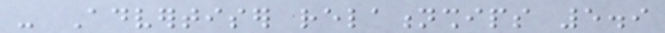- Advertiser relationships 5.9
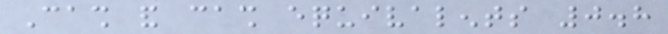Cash and cash equivalents 0.8
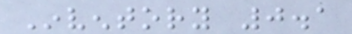Inventory 0.1
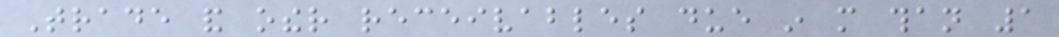Trade and other receivables due in more than 1
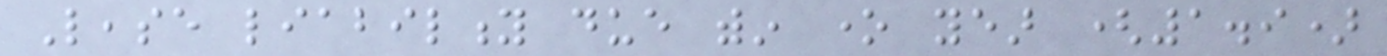Lease liability due within one year (1.9)
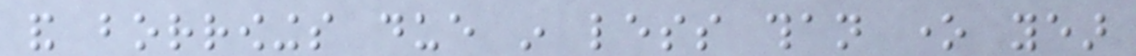and borrowings due in less than one year
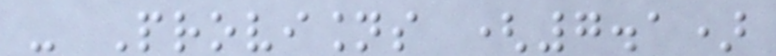- Provisions (7.1)
